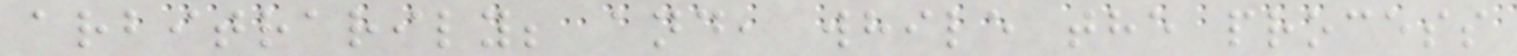arbitrarily; and, while the process
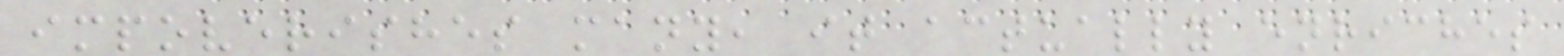impoverishes many, it actually enriches
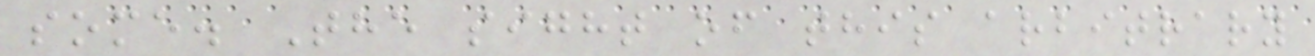some. The sight of this arbitrary
